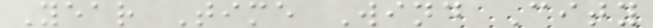Year Time Wind City
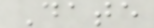Date
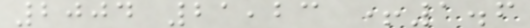2004 21,23 +1.6
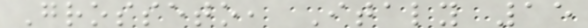Grosseto, Italy 15
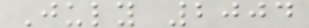July 2004
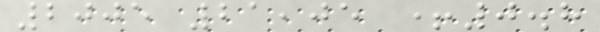2005 21,05 +0.8
